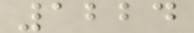1224
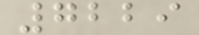7229
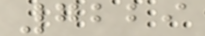7229
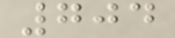704
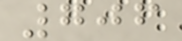706
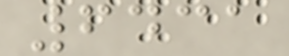6431
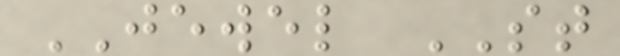JEWEL ST
